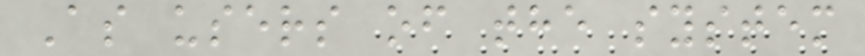As users of the system
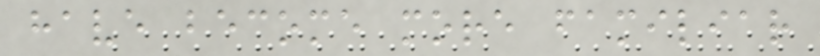have become more familiar
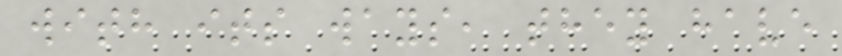with its ways, they have
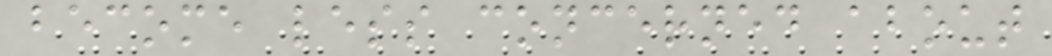become less concerned about
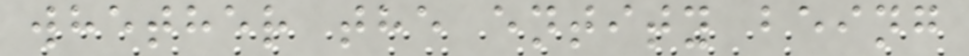whether the entity being
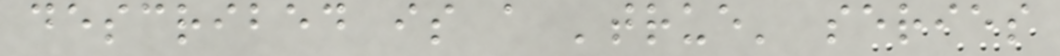described is a 'true' series
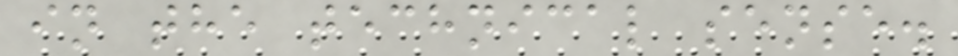in the technical sense.
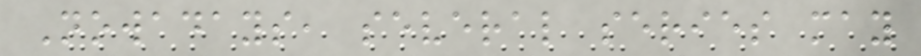Nowadays, several series may
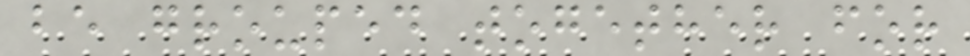be grouped together for
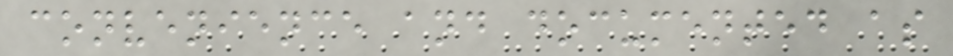convenience and documented as
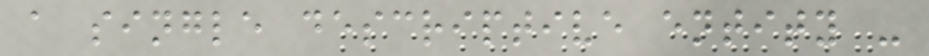a single descriptive entity -
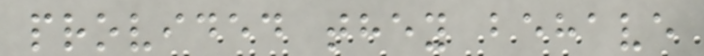provided they behave
